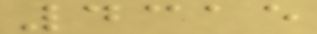4315
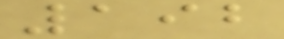192
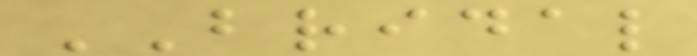BRIDAL
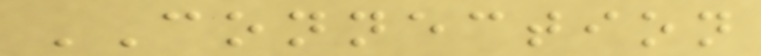CONNECTION
